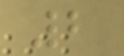2
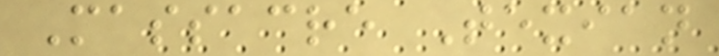Massacre Texian
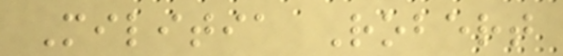Militia Robert
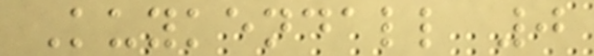Kuykendall 0
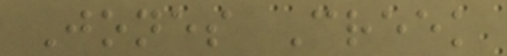Jones Creek
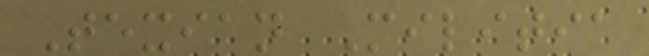Texian Militia
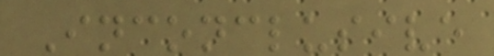Inconclusive
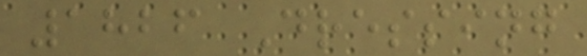1826 Dressing
